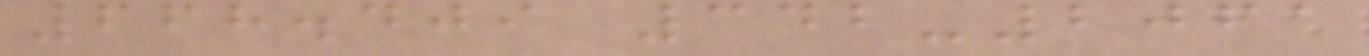668.409 342-2061
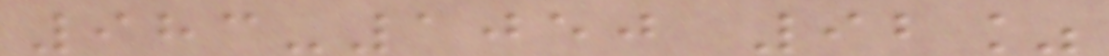983-1050 92%
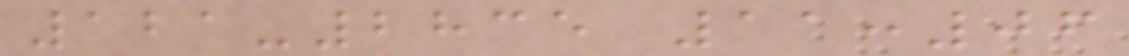121-2835 11:06
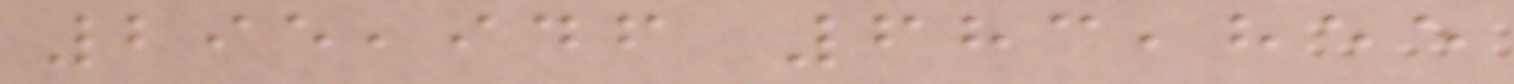295,946 683,855
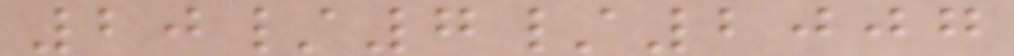20/7/2007
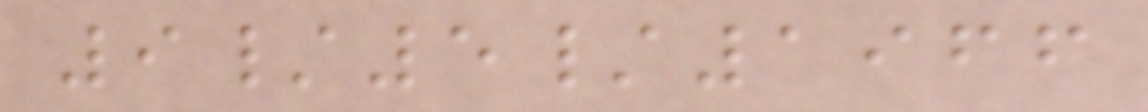9/5/1966
